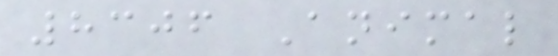8306 Animal
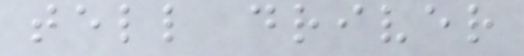tell driver
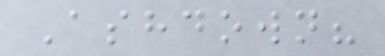Ashdown?
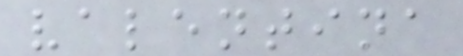valentina
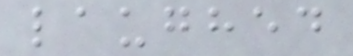laughed
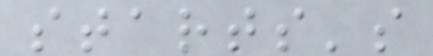starts's
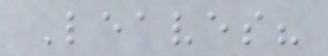Leaves?
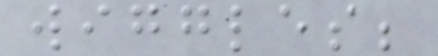wiggles;
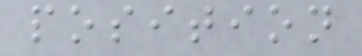position
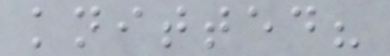knitted?
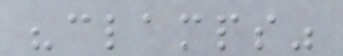"clamps"
